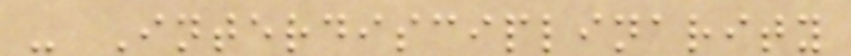- Interdisciplinarity
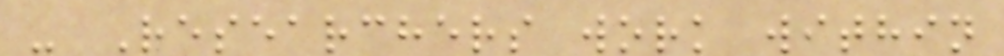- Researchers work within
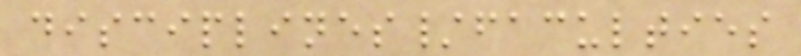disciplines/faculties
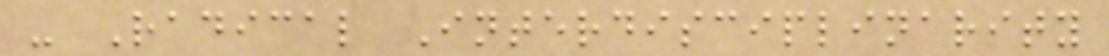- Radical Interdisciplinarity
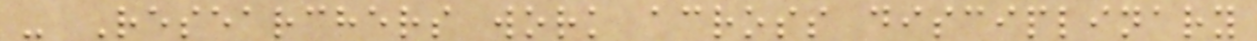- Researchers work across disciplinary
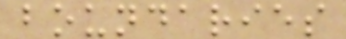boundaries
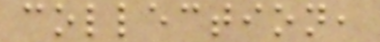collection,
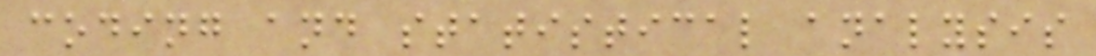coding and statistical analysis
